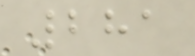281
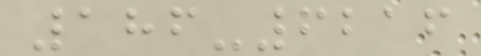186-6216
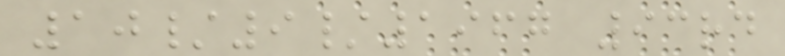10/9/1967 93rd
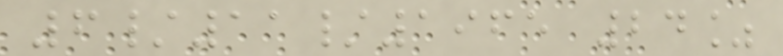6/11/1965 24%
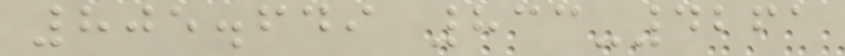805.649 833-4261
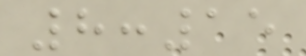8:15
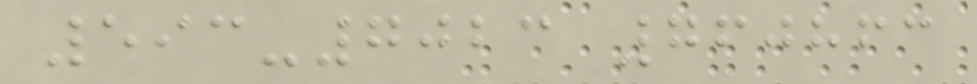593-7023 760863
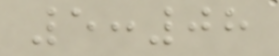5:08
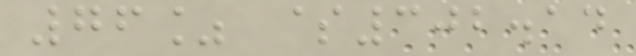76% $302.14
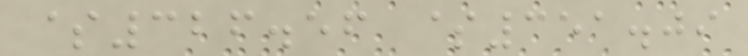$326.56 $351.09
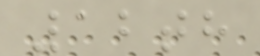12th
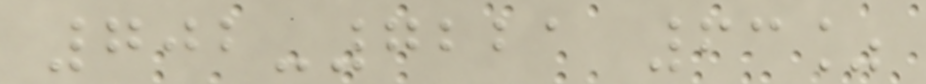702-7221 63%
